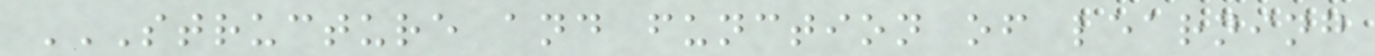STRUCTURE AND FUNCTION OF LEARNING
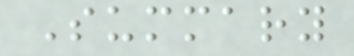Summary
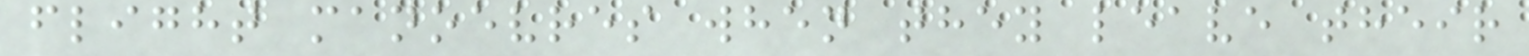flight manoevres when they leave their
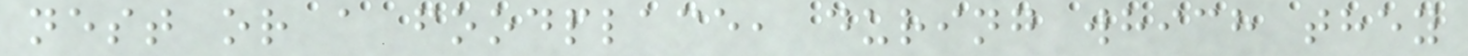nest or a foodplace, during which they
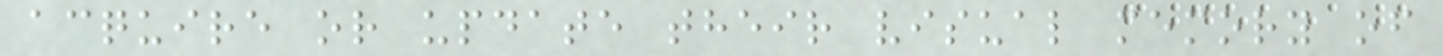acquire or update their visual memory of
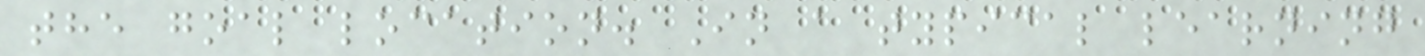the goal location. In a typical learning
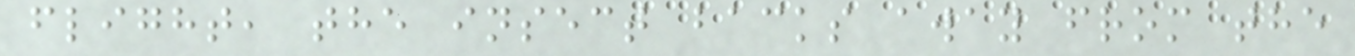flight, the insect backs away from the
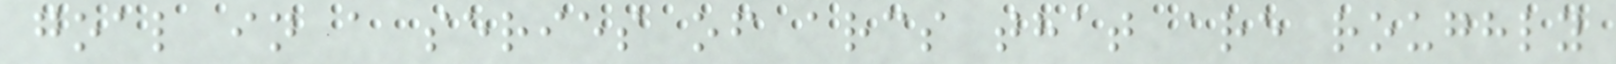goal in a series of arcs that are roughly
